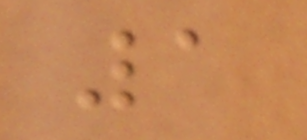1
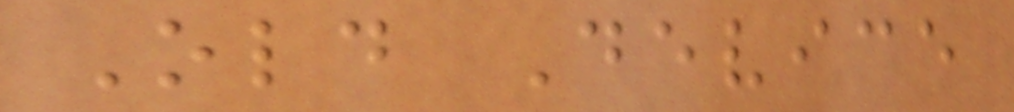Old Device
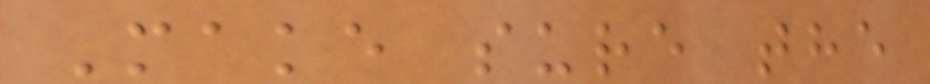Make sure the
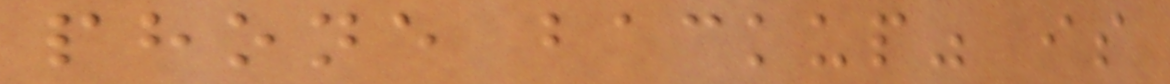phone backup" is
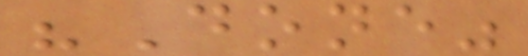"Done"
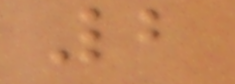2
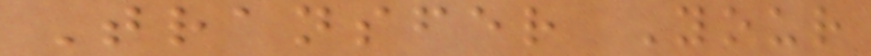Transfer Your
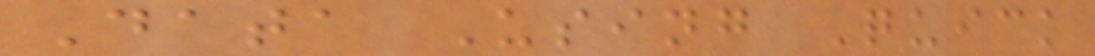Data Using Quick
